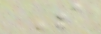S
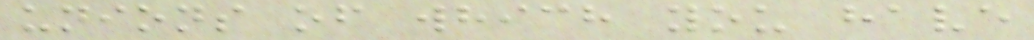unions of which you have
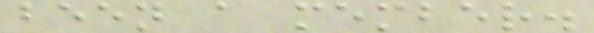been a member.
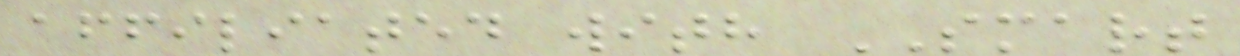affiliated with SMART
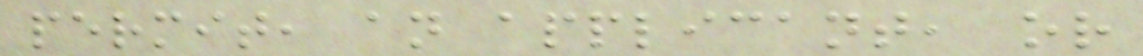permit, an applicant, or
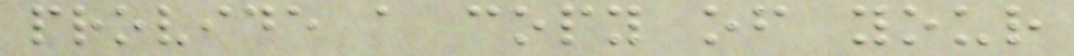provide a copy of your
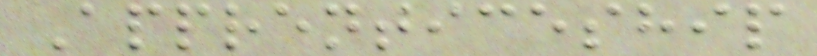Apprenticeship
